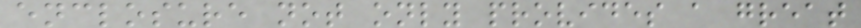enclosure not only provides a great
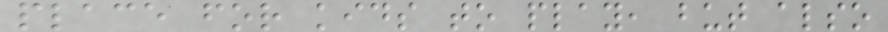place for kids to play, but also
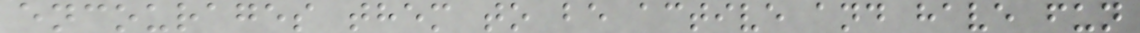encourages them to be active and have fun
